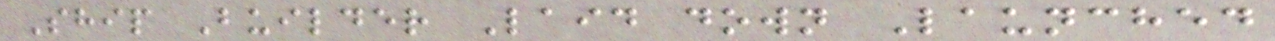Ship Builder Laid down Launched
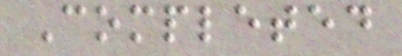Completed
